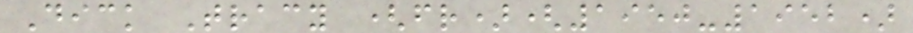Dick Tracy (fr)(1950-1952)
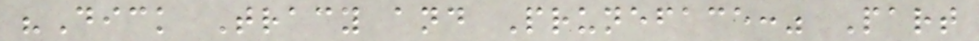"Dick Tracy and Pruneface:" Part
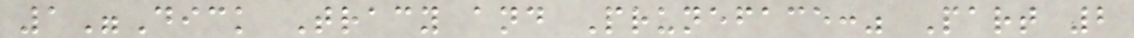1"Dick Tracy and Pruneface:" Part 2
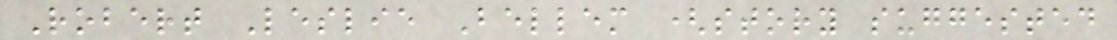Robert Leslie Bellem (story suggested
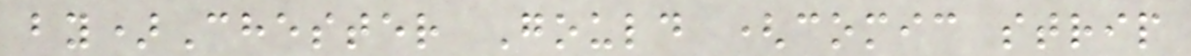by)Chester Gould (comic strip
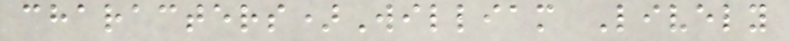characters)William Lively
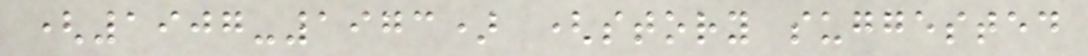(1907-1973) (story suggested
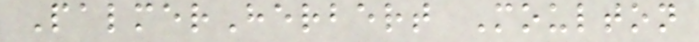PalmerHerbert Moulton
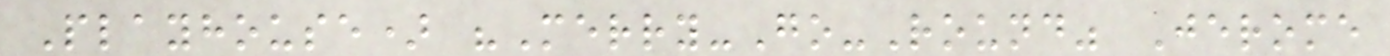Playhouse) "Merry-Go-Round" Jerome
